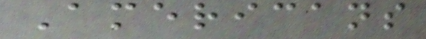Americans
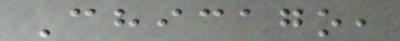Chicago,
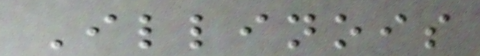Illinois
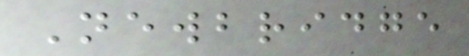Newbridge
